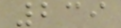239
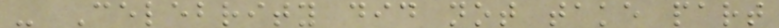- Celebrity did not take part
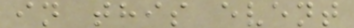in this event
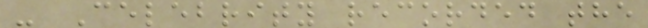- Celebrity recorded the
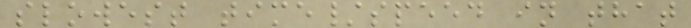slowest time/speed in that
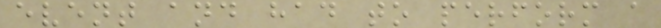event and had to perform a
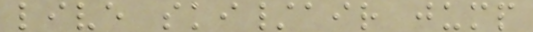live ski/air jump
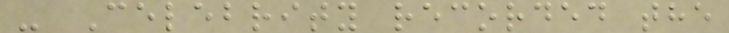- Celebrity recorded the
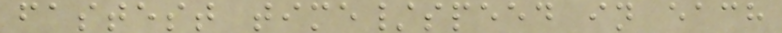fastest time/speed in each
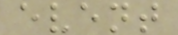event
